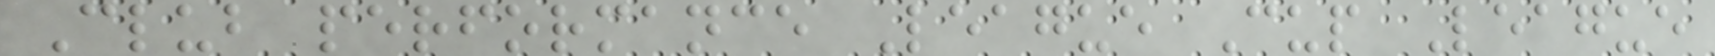Club performance League Cup League
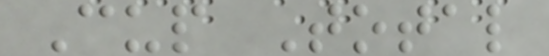Cup Total
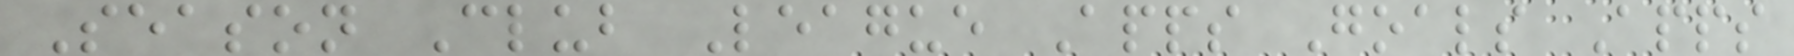Season Club League Apps Goals Apps
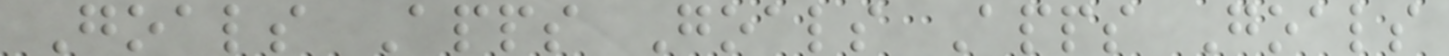Goals Apps Goals Apps Goals
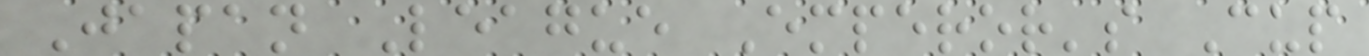Japan League Emperor's Cup
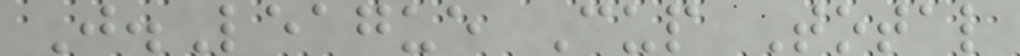J.League Cup Total
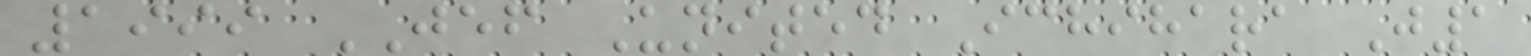1999 JEF United Ichihara J1
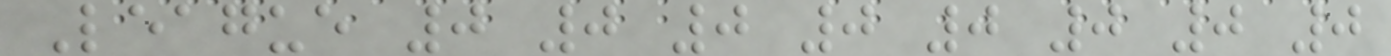League 0 0 0 0 0 0 0 0
